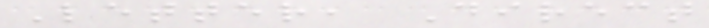Letter, Direct
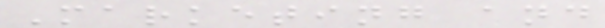Marketing and
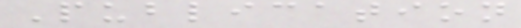Publication
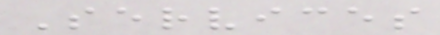Services
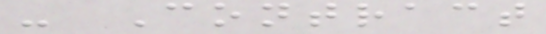- Contract
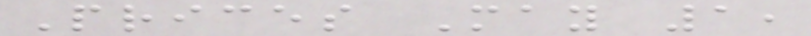Prices May 1,
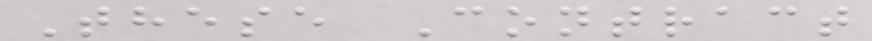These Contract
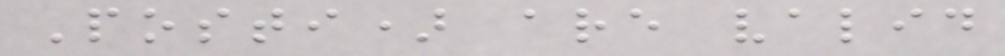Posti) are valid
